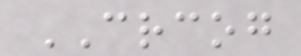CRCOG
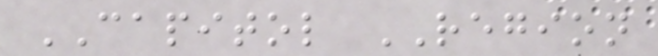CAPITOL REGION
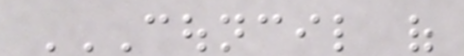COUNCIL OF
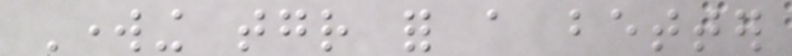Working together for a better
